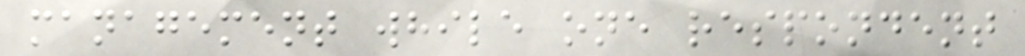management while one respondent
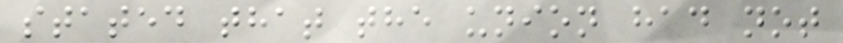stated that the union had not
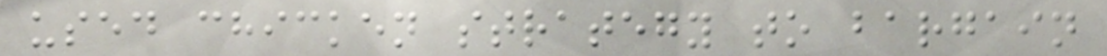used chicken strategy to bargain
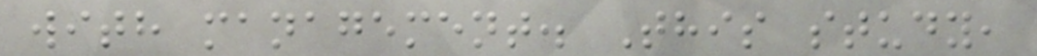with management. This study,
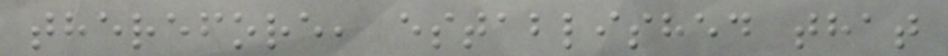therefore, established that
